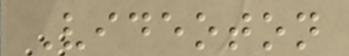Videoton
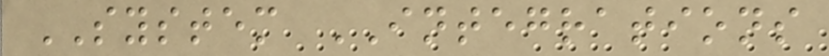SYSTEM INTEGRATIONS
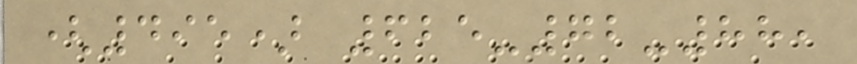(495) 625-72-88,
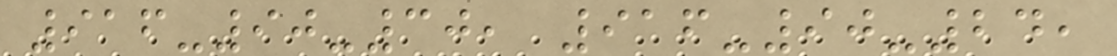916-90-30, 916-90-24,
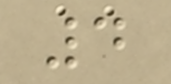4
